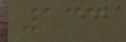133
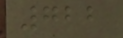722
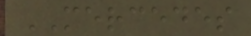MERCEDES
